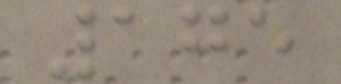175
